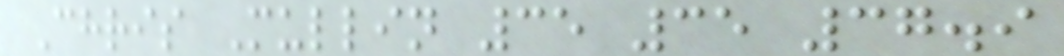Chris Mullin 35 35 37.9
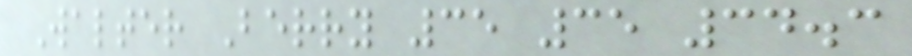Walter Berry 35 35 34.3
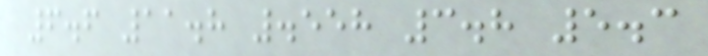6.6 11.8 .558 3.8 5.3
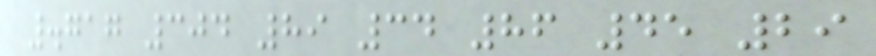.717 304 89 34 86 45 29
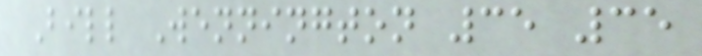Bill Wennington 35 35
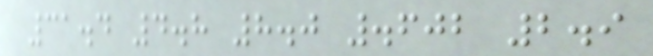31.4 4.8 8.0 .602 2.9
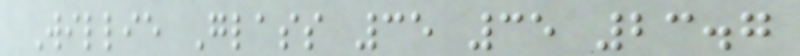Willie Glass 35 35 23.7
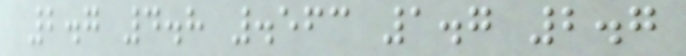2.7 4.8 .563 1.7 2.7
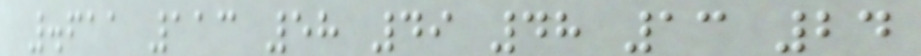.611 113 58 49 48 13 24
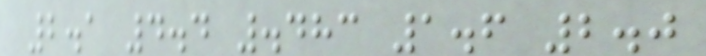2.1 4.4 .483 1.6 2.0
